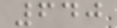640
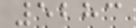5283
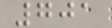701
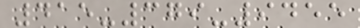415-379-9455
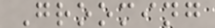Grooming
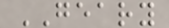GEARY
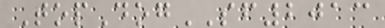TopDogSF2013
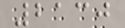2130
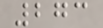273
